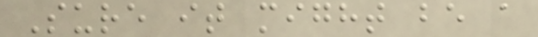Sure it might be a
